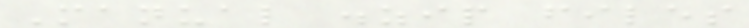Manual .zip files
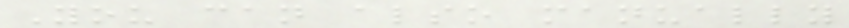You can also manually
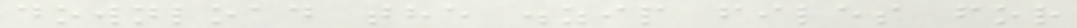download the .zip files for
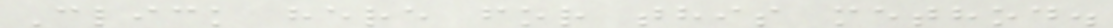Click here for this method.
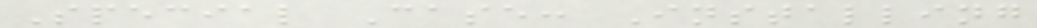Special Case: Installing
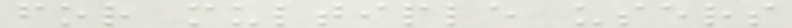for multiple users
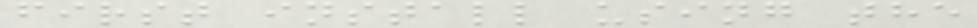first install using the
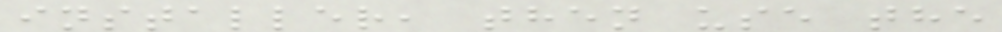installer, then use the
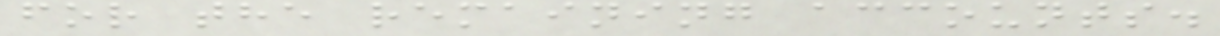for the remaining accounts.
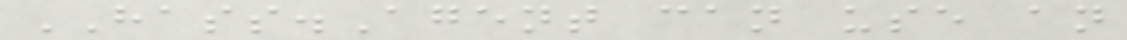HASS.Agent can use an
